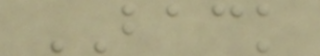BACK
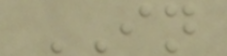IN
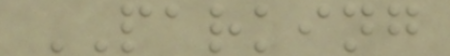PARKING
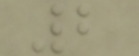2
